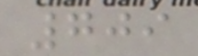709
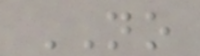NO
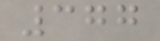377
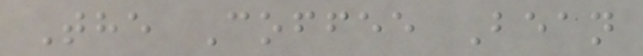The Coffee Bean
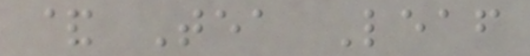& Tea Leaf
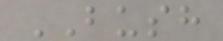BUSH
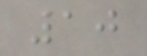10
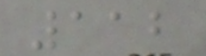112
